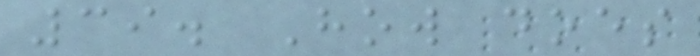39. How does
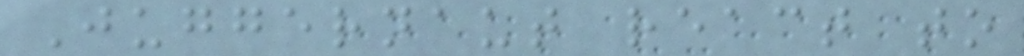Juggernaut react to
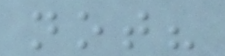not?
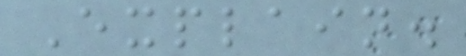Explain.
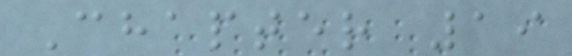Chapter 19
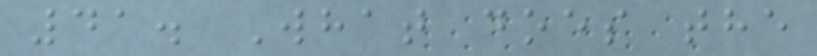41. What does the
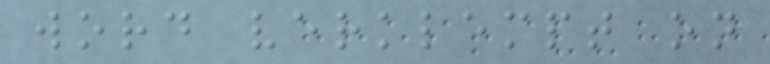word verklempt on
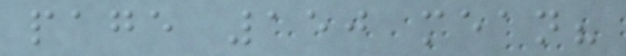page 150 mean?
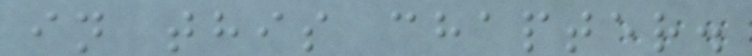in this chapter.
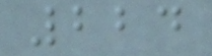224
